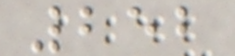252
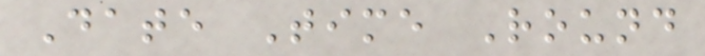Date Time Round
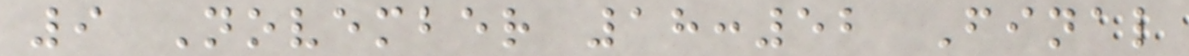9 November 18:52 Final
